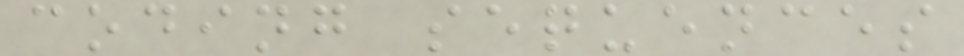coding sequences
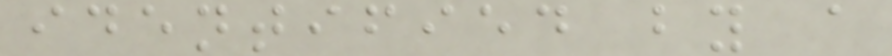identified by a
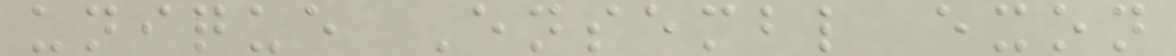unique Ensembl exon
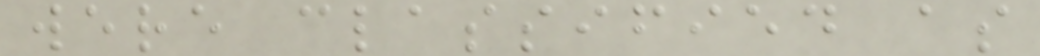were classified as
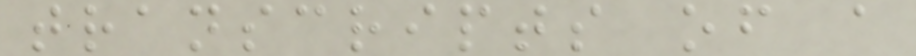transcripts of a
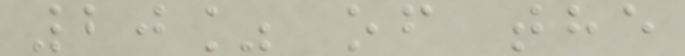20% of the
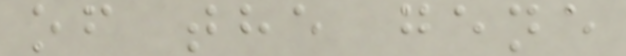of the gene
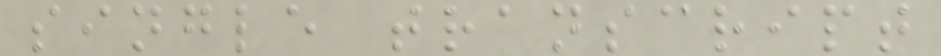single transcript
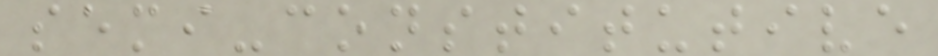semi-constitutive
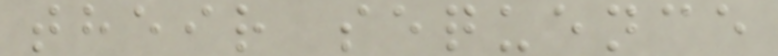their sequence
